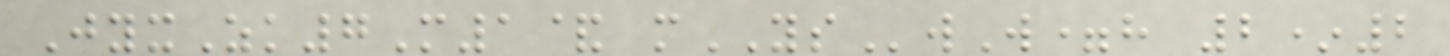JyxZk7M1& mYSwW=h 2*2
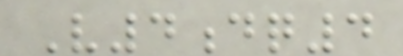V4dq4
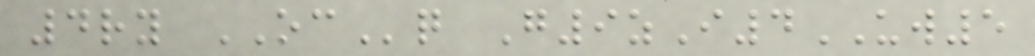4ry OCq G9zI4UW5
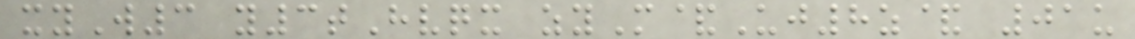xyW3 y3tHvqx zyM&Uj8z& 01u
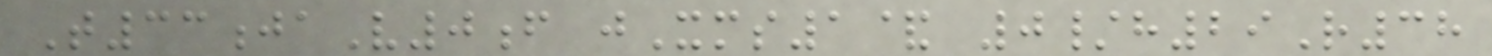T33jaV0f jXms1& 0/h29R38
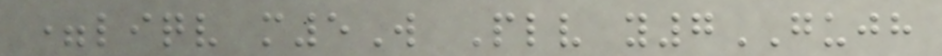=liqv m5W Plv y7GUJH
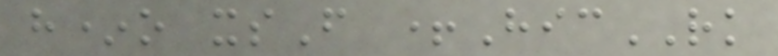h*o xsF +HicRK
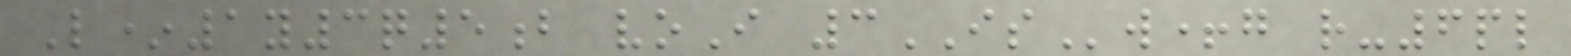L*1y3q5b voI 3ISw+g r-6pl
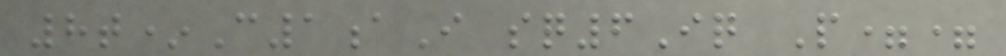8t*C1aI sq6Iq P==
